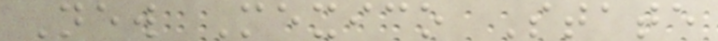New Mexico State
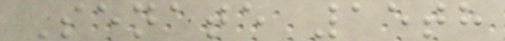Senate 15th
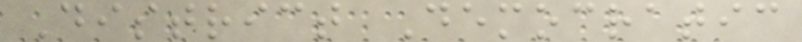District Democratic
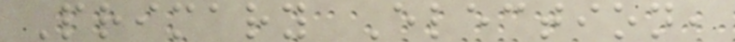Primary Election,
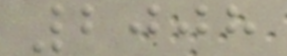2008
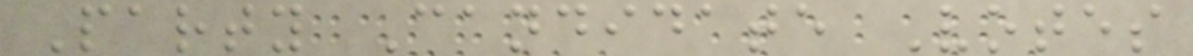Party Candidate Votes
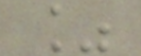%
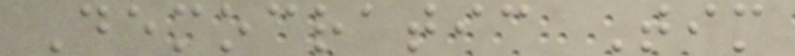Democratic Tim
